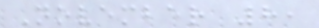November 8,
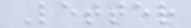Letter
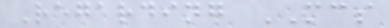Regarding MCS
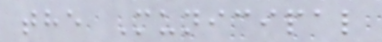the Municipal
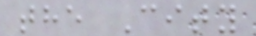the City
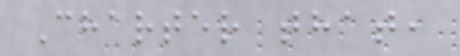Charter that,
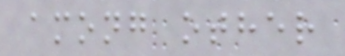among other
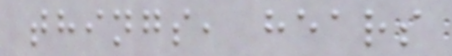things, hears
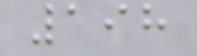198
